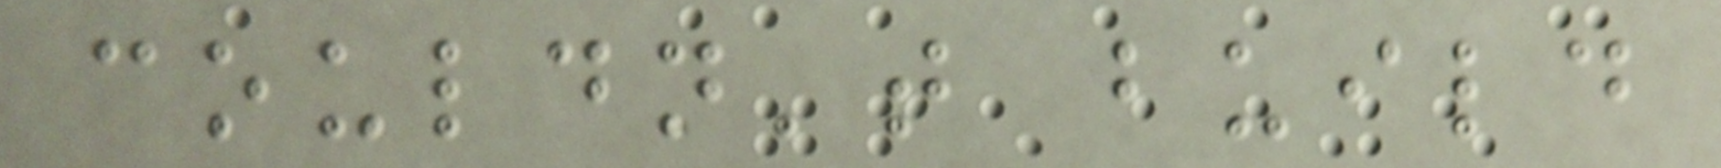couldn't build
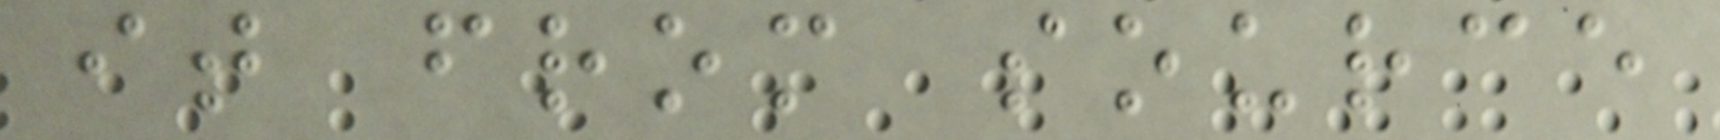it from source
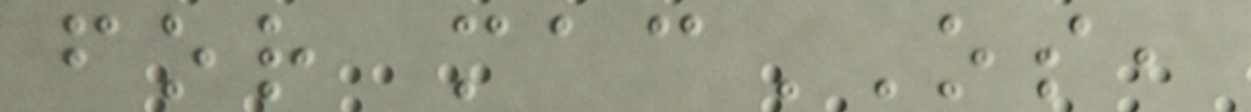for macOS,
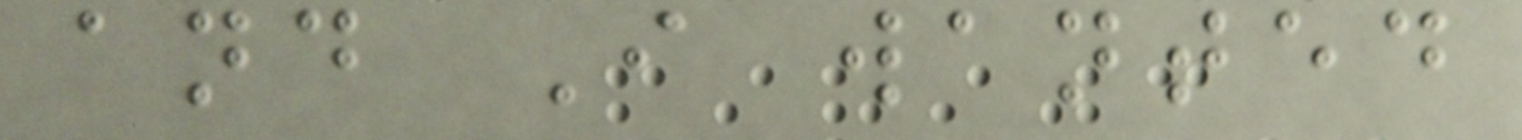and I wanted
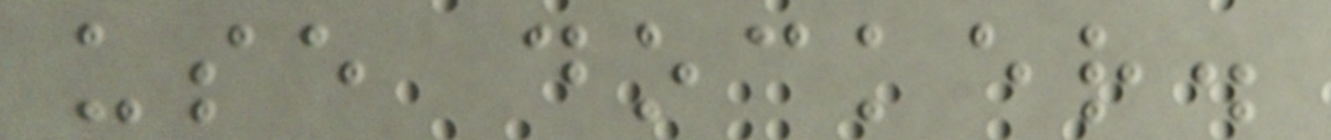use docker.
